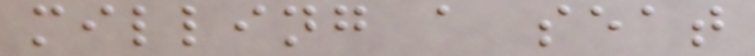milling a seat
